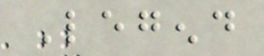Legend
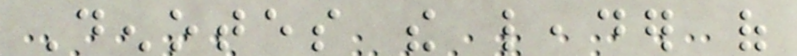Denotes the leader of
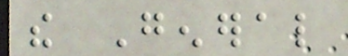the General
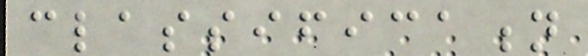classification
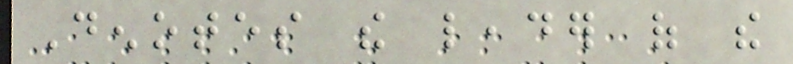Denotes the leader of the
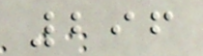296
